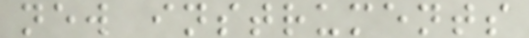new instruments
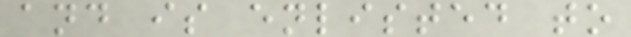and is enlisted to
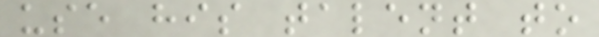use his talent to
